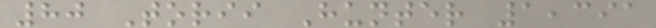80 Torii Hunter 1,391
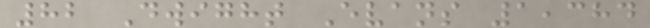82 Dwight Evans 1,384
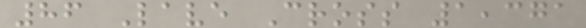86 Lave Cross 1,371
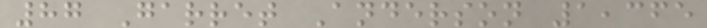87 Garret Anderson 1,365
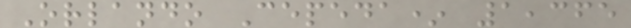Orlando Cepeda* 1,365
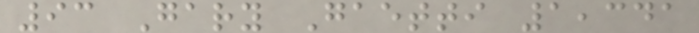93 Gary Gaetti 1,341
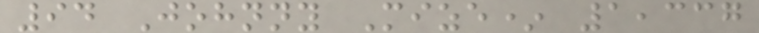94 Johnny Mize* 1,337
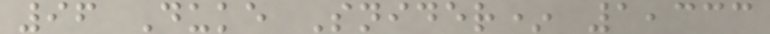96 Duke Snider* 1,333
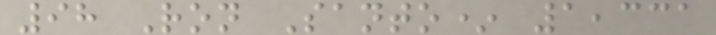98 Ron Santo* 1,331
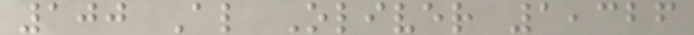100 Al Oliver 1,326
